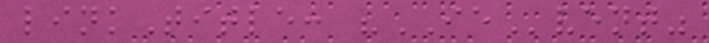linkTitle: "IEvent"
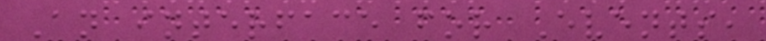An interface for Events,
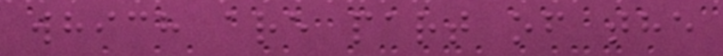which are part of the
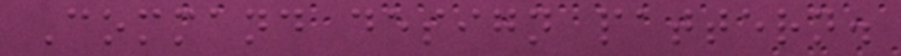Command design pattern.
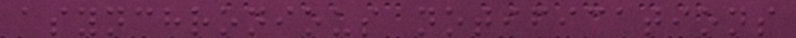asynchronious notifications
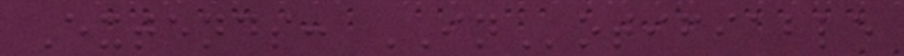Extends: INotifiable
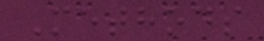Methods
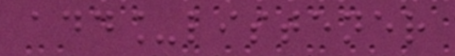add_listener
